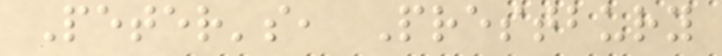Peter's, Prestbury
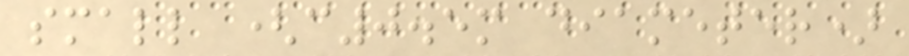small (c0.5m diameter)
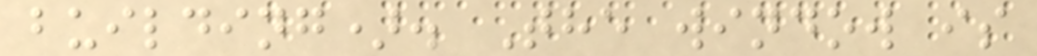building). The window is
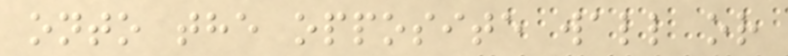onto the opposite wall or
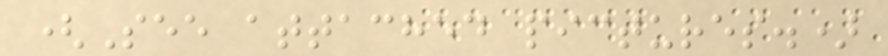(See attached pictures.)
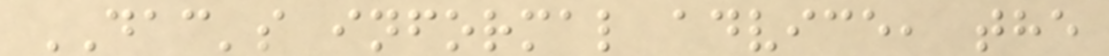DAC's informal advice, the
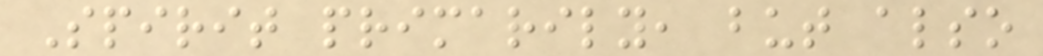Spirit primarily, but also
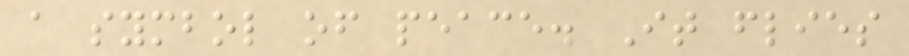a symbol of peace. It flies
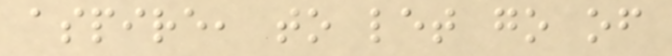aspire, to let go of
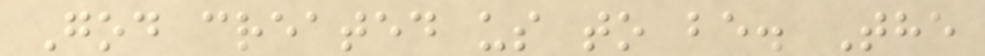God created us to be. The
